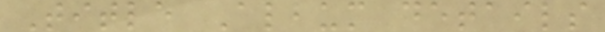Title Album details
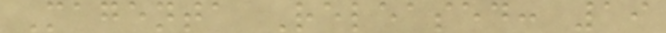Magenta Released: 19
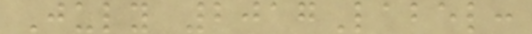July 2017Label:
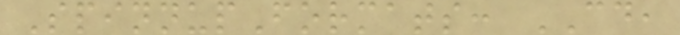SpinnupFormats: CD,
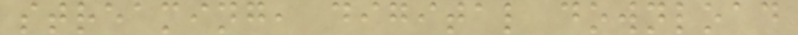streaming, digital download
